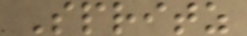Spritz
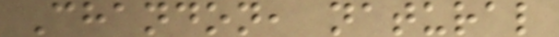Chandon, natural
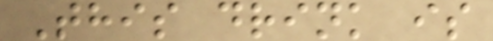This drink is
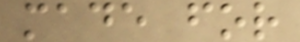made for
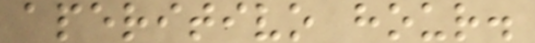aperitivo hour.
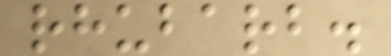rhubarb.
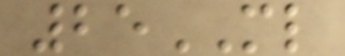25ML
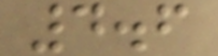4.6
